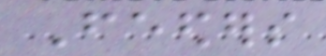Feeders
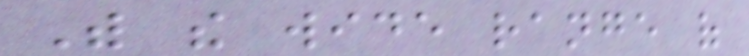With the wide range of
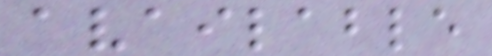available
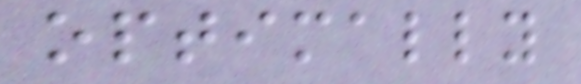optimally
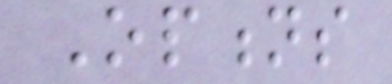Options
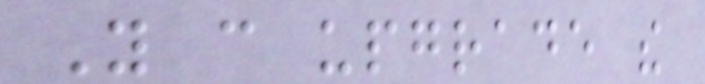You can upgrade the
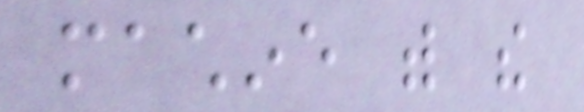machine with the
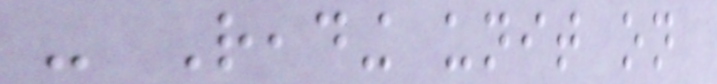- Reading unit on
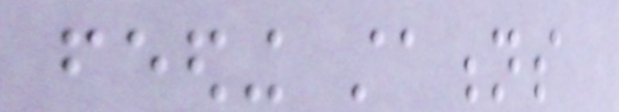feeding stations
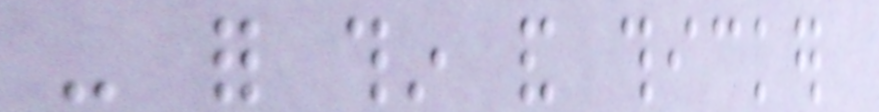- for thin and thicker
